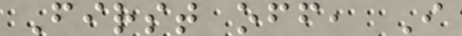First off, I
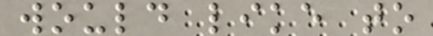would like to
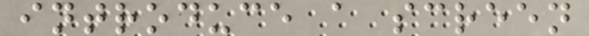introduce a screen
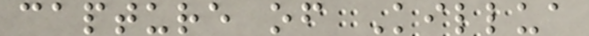capture of Killua
